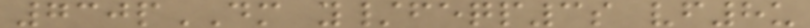730pDM y/feqp3s vf8u
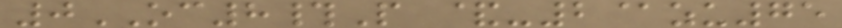0OC8#P &-2@zu75
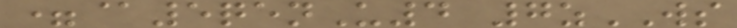=@5qenU4 7zWS
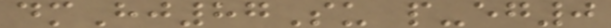dmHj87Su p-eg0
